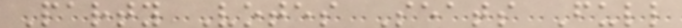Party Votes Seats Full
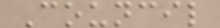Council
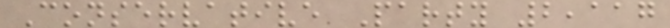Conservative Party 2,117
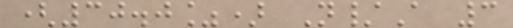(30.0%) N/A 3
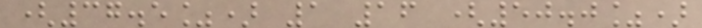(37.5%) 1 16 (50.0%)
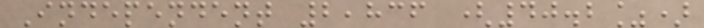Independent 2,836 (40.2%)
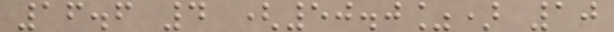16.6 4 (50.0%) 10
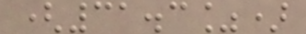(31.3%)
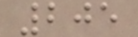205
